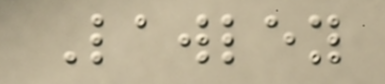Lawley
